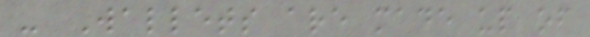- Wallets are made up of
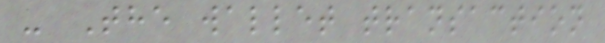- The wallet transaction
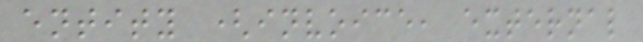entity (invoice, external
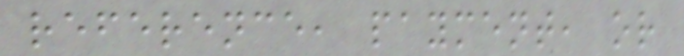reference, payment, or
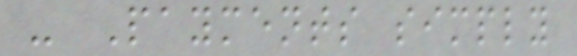- Payments simply
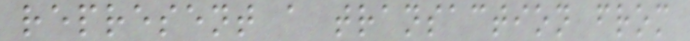represent a transaction from
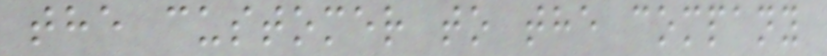the customer to the company
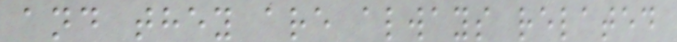and they are always related
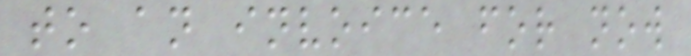to an invoice for now
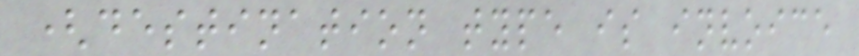(destination type is invoice
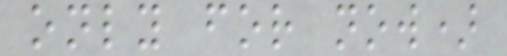only for now)
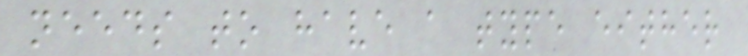needs to have a type either
